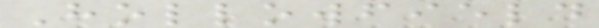Hollowfield
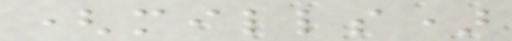(mills)
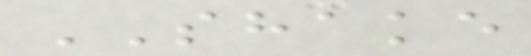SHAKE
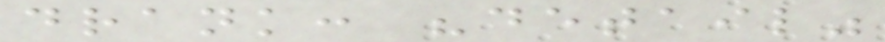drank: "detail"
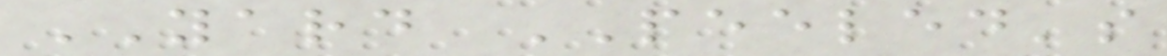YARD PEELED's
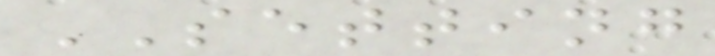SETTING
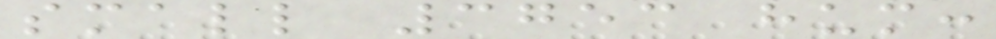small 3753 hum:
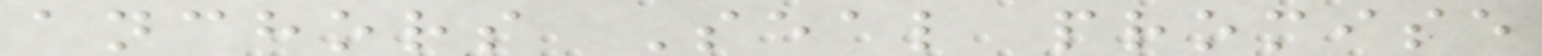anchors Seal promise
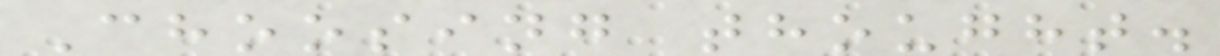Choosing thought.
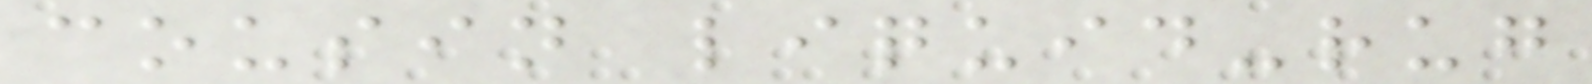cousin liquid-rug
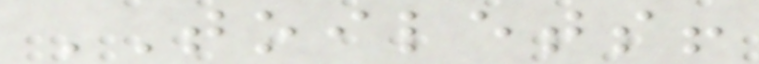TOILETS!
